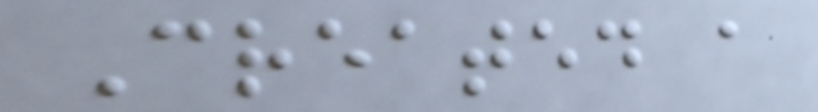Created a
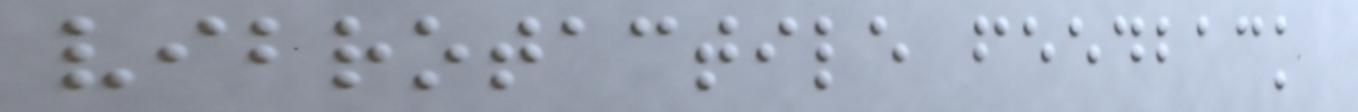vibrotactile feedback
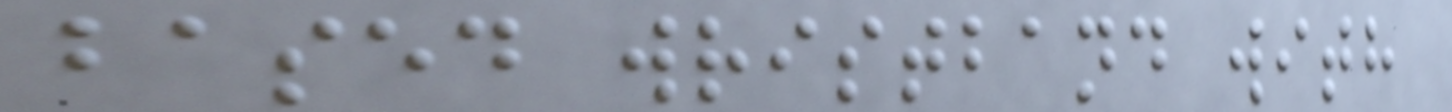based wristband with
